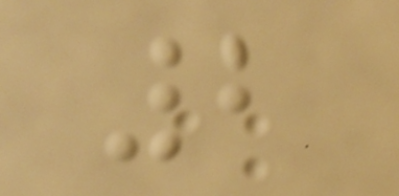2
